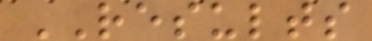RESULTS
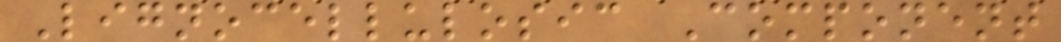Lignocellulosic Component
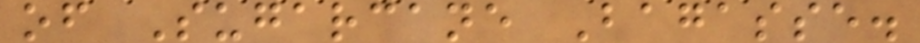of Sugarcane Bagasse.
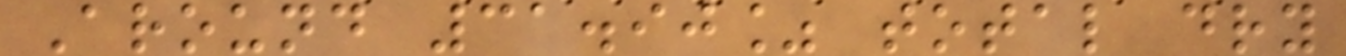Around 31.90% total dry
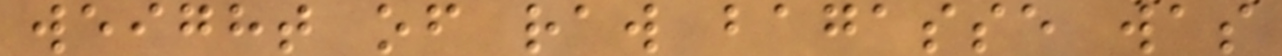weight of raw bagasse was
